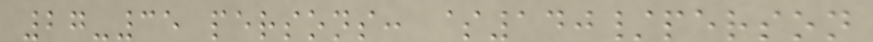27-35 persons: $140/person
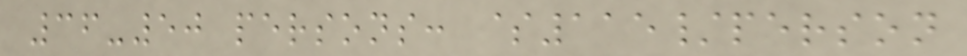36-50 persons: $115/person
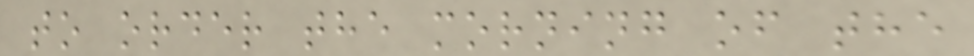to order the morning of the
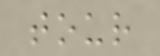tour
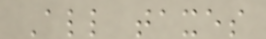All taxes
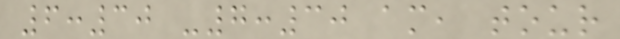6:30 -7:30 am, tour
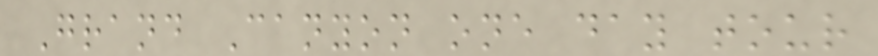Grand Canyon one day tour
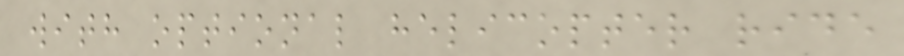with optional helicopter ride
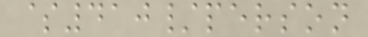$410/person
